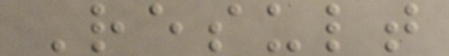Result
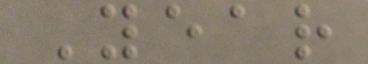Year
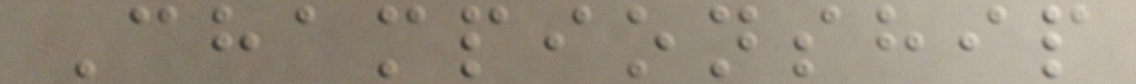Championship
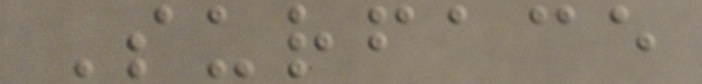Surface
